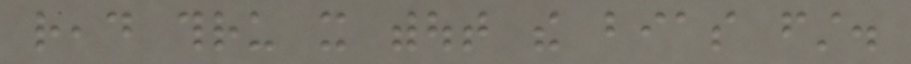read thru it without the bias first.
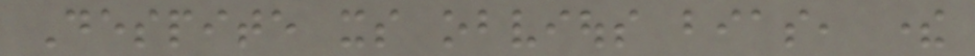Despite its obvious bias, there
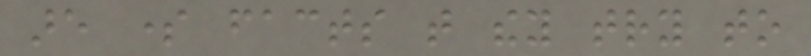are some facts that they try to
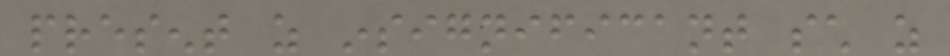present as insignificant such as
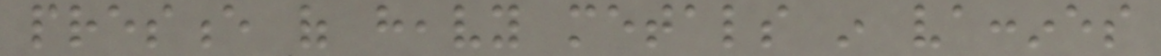presence of heavy metals in vaccines
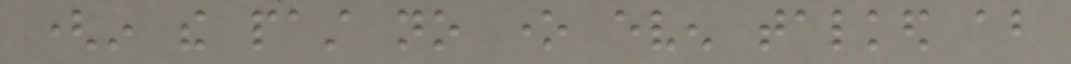(in the past no one even talked about
